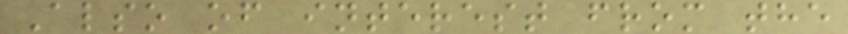Also of interest from the
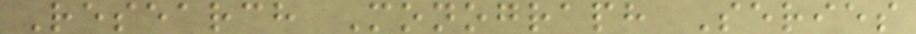Research Monograph Series
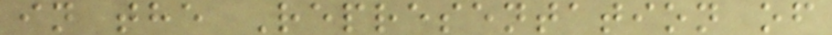in the Representation of
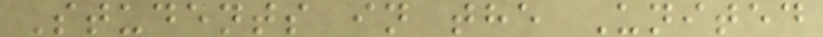Students in the United
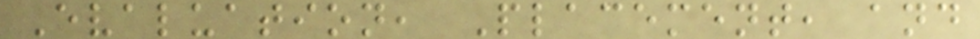Evaluation, Placement, and
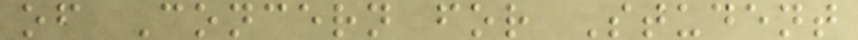of Concern for Student
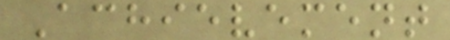Achievement
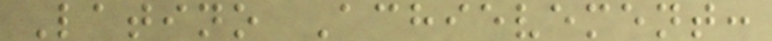Latino Achievement:
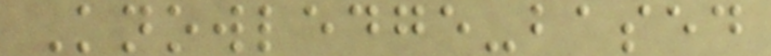Knowledge-based
